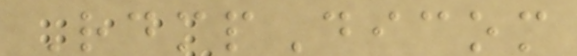RdmpDicom
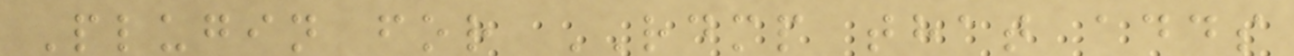Plugin for RDMP that adds
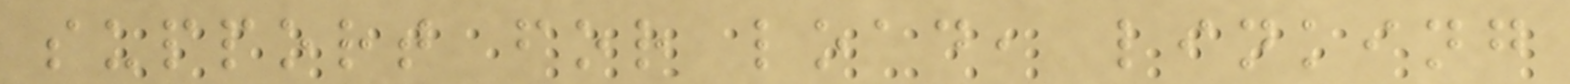support for load, linking
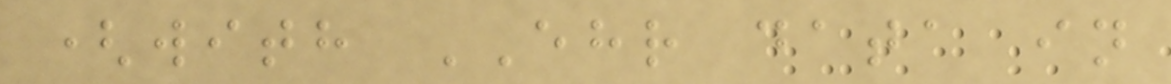(with EHR data in
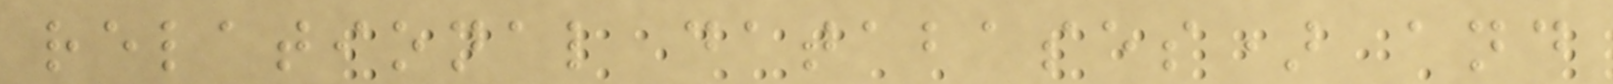relational databases) and
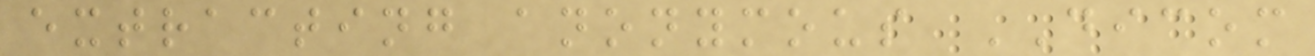extracting anonymous DICOM
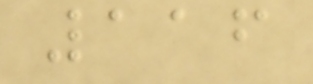116
